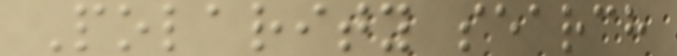Polarity search
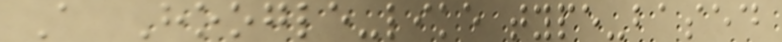A Hoogle-like type-based
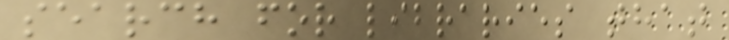search for libraries that
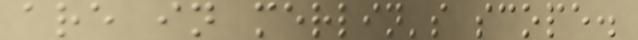are in merlin's scope.
